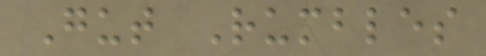Gut Rumbles
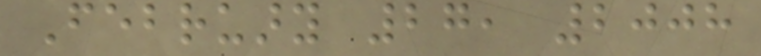February 27, 2008
